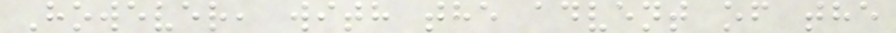However, with the advent of the
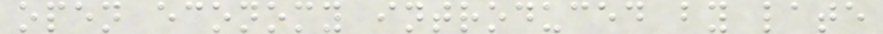open economy introduced by late
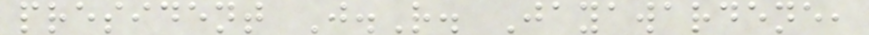president J.R. Jayawardene,
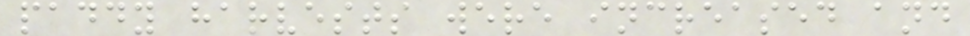paddy harvests were increased and
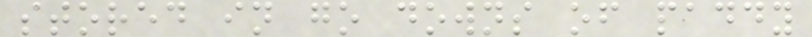stored in go downs of paddy
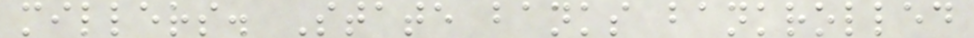millers. State banks bankrolled
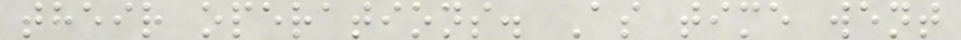their operations. As time went
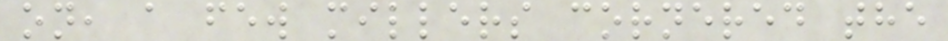on, a few millers cornered the
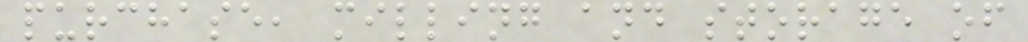purchase, milling and storage of
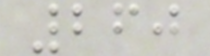260
